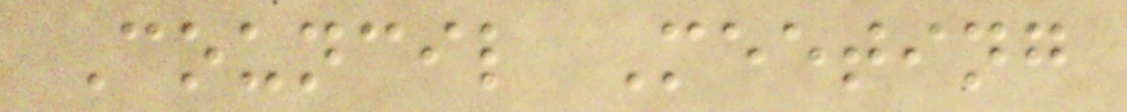Council Meeting
